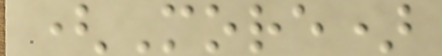(More)
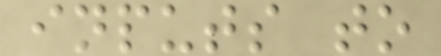inputs to
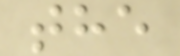the
